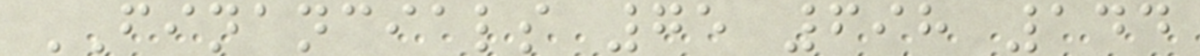FINANCIALS 75 698 144
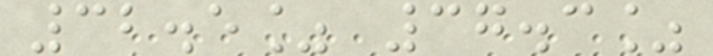32.5% 37.3%
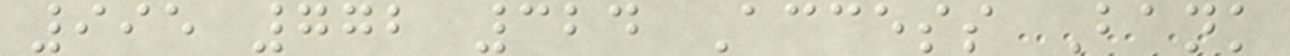995 772 324 Access Bank
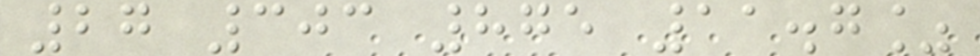27 303 875 11.7%
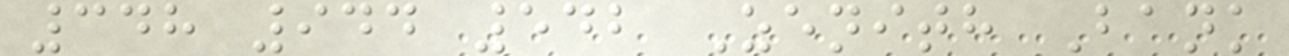348 944 542 Zenith Bank
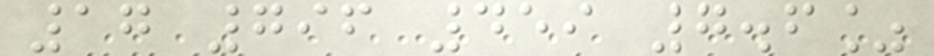17 796 459 7.6%
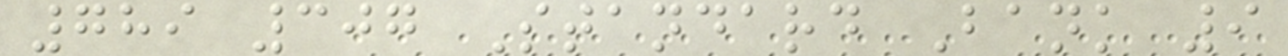789 307 Standard Bank 9
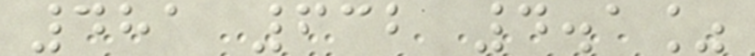481 632 4.1%
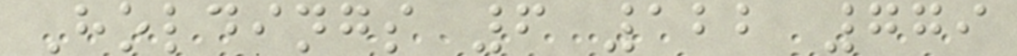Holdings 6 122 779
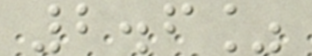2.6%
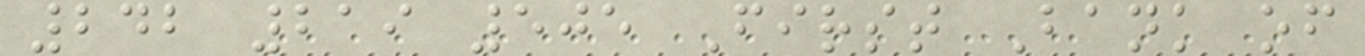242 219 505 First Bank of
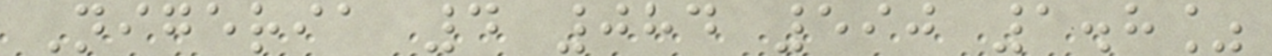Nigeria 4 084 590 1.8%
